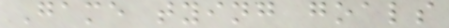Game tying goals
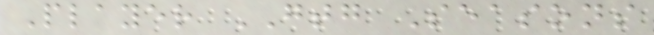Player GTG Seasons
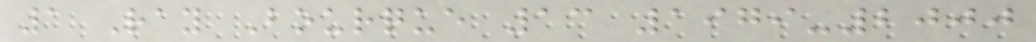1 Ray Bourque 13 1979-2000
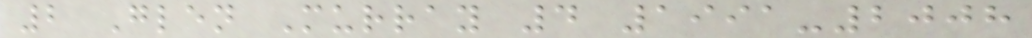2 Glen Murray 4 1991-2008
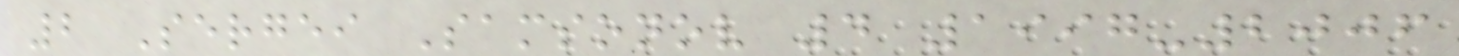2 Sergei Samsonov 4 1997-2006
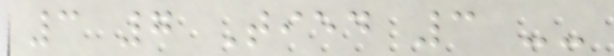3 7 Tied 3 --
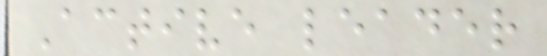Active leader
